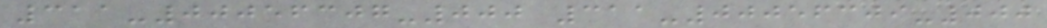311-00056307-000 311-00056309-000
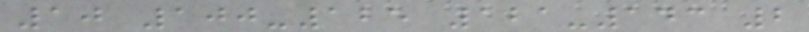10 100-125 121-143 2
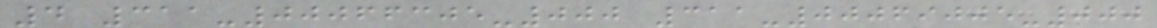4 311-00066305-000 311-00069005-000
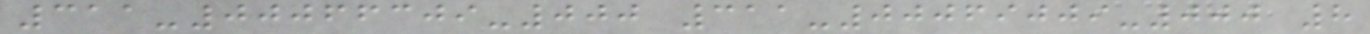311-00066309-000 311-00069009-000 8
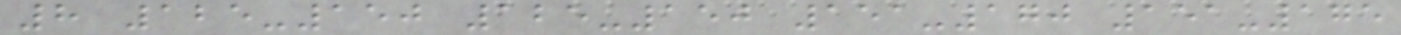8 125-150 125-150 151-170 151-175
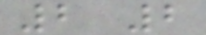2 2
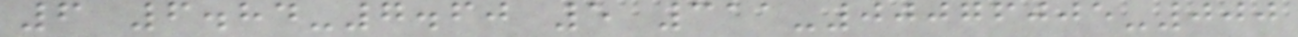6 6.84-7.60 5 311-00076005-000
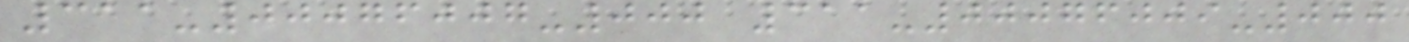311-00076007-000 311-00076009-000
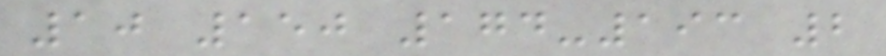10 150 174-193 2
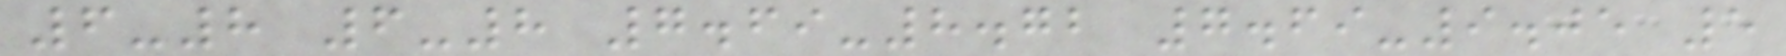6-8 6-8 7.69-8.72 7.69-9.05 5
